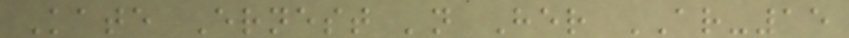Kate Ernest 'n Her AR-15
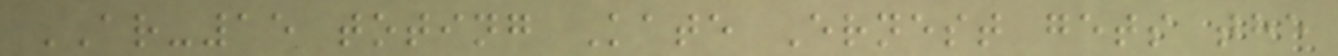AR-15 toting Kate Ernest gets the
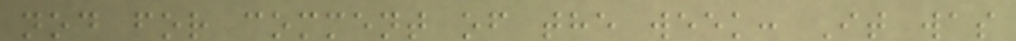nod for comment of the week: It was
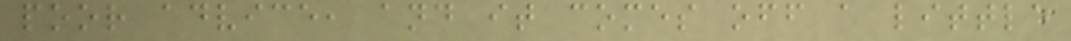poor advice, and it comes off a little
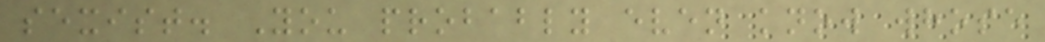sexist. You probably even know whose
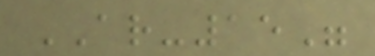AR-15"
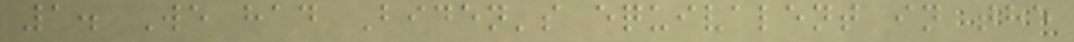1. We had Biden's equivalent in the
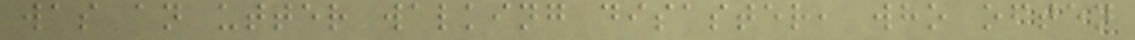was an utter walking disaster, who often
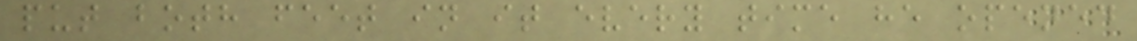put both feet in it every time he opened
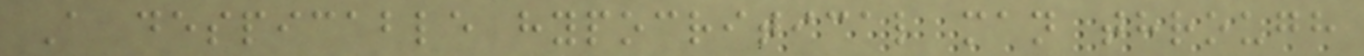A despicable hypocritical man through
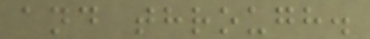and through.
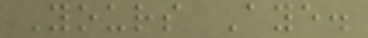Yours Aye.
